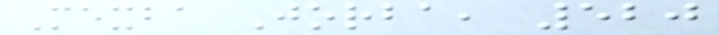Mexba Jorba, 520
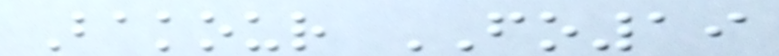Bakour FO19
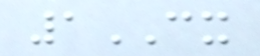1CX
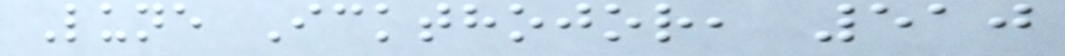Lune Ickthojor, 510
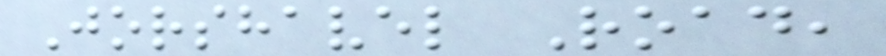Jorshavel Road,
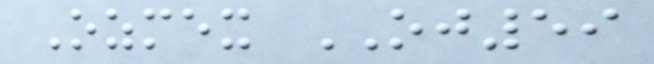Ozmex OJ59
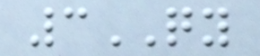3QY
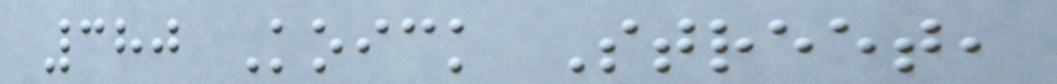380 Koick Street,
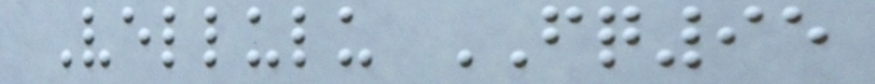Vellulu FQ95
